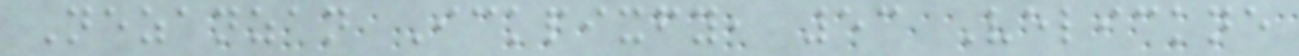Nezanzan Ickpixfy, 53 Velickne
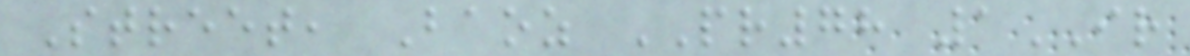Street, Baoz PR78 1IR
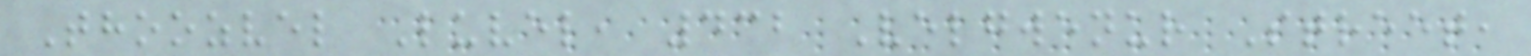Thoozvel Luvel, 432 Velgwenur Street,
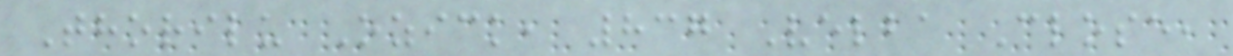Thorilu Ozick, 837 Velba Close,
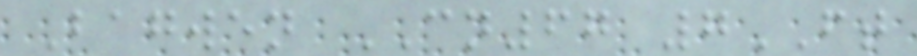Bagwen CN67 7FT
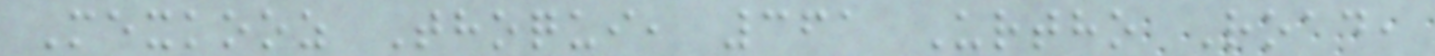Mexkooz Thoqui, 361 Urtho Road,
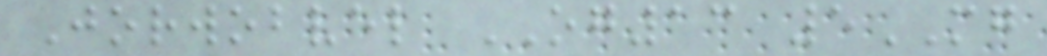Jorwobvel OG13 5MG
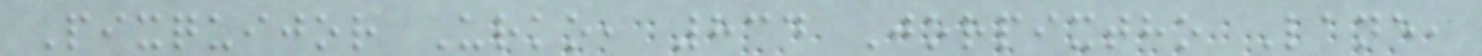Pixquijor Urko, 834 Jorpixtho Lane,
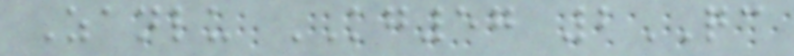Zanlu KG57 2QC
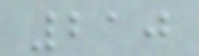210
